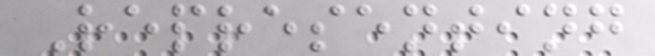Representing
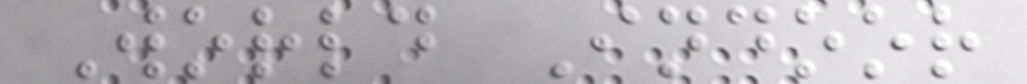World Indoor
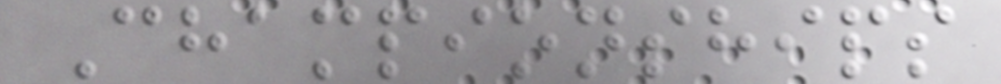Championships
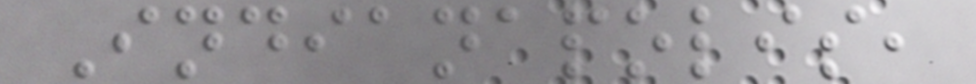Indianapolis,
